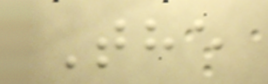The
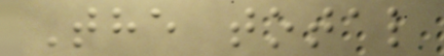The total
